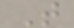T
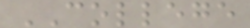COLLEGE
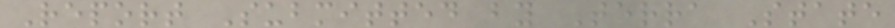Report Submitted by Terra State
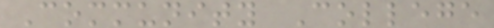Community College
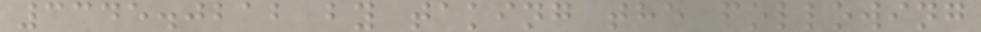3345.0212 by taking the following
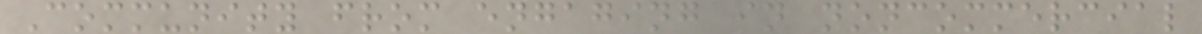Community from engaging in noncommercial
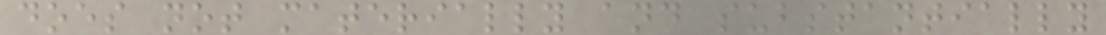does not materially and substantially
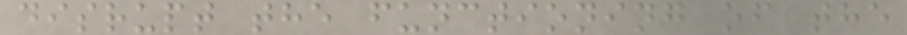disrupt the functioning of the
